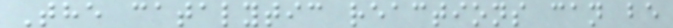The catalytic reactions can be
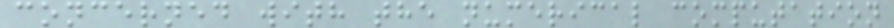concerned with the numerical computation
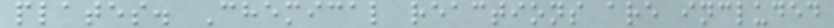plates. Chemical reactions are included
